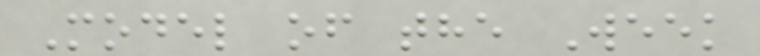Model of the Week
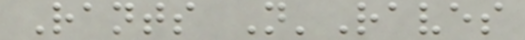Rants N'Raves
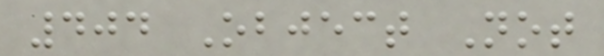404 Object Not
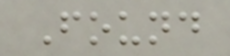Found
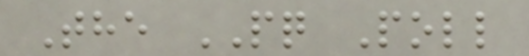The PQ Poll
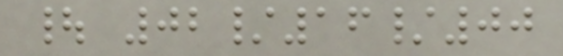| 02/16/00
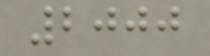2000
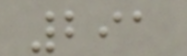291
